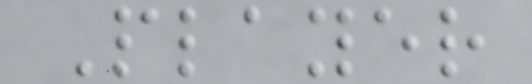Player
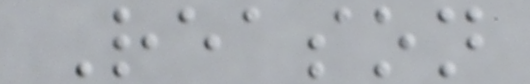Reason
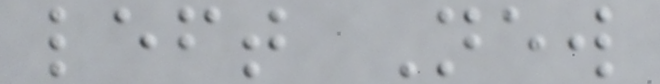left New
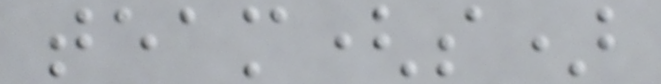team(s)
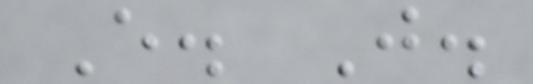E. J.
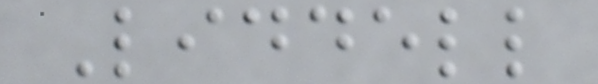Liddell
